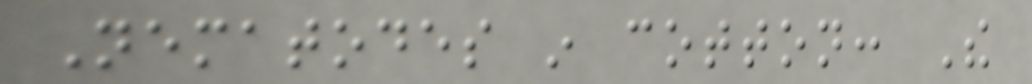Nematodes in cotton: The
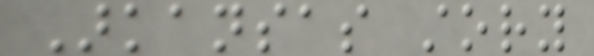Arkansas story
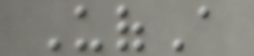UofA
